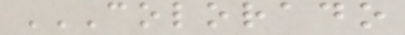COLORADO
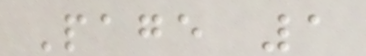Page 1
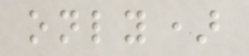only)
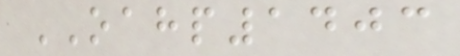OAHP1403
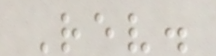Rev.
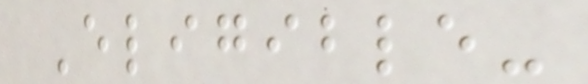Eligible-
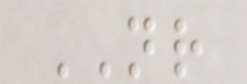NR
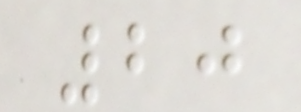20
